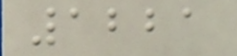1221
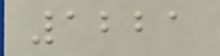1221
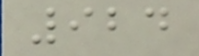924
